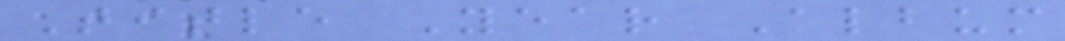Title Year Album
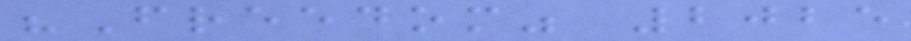"Freedom" 2025
